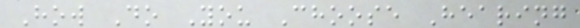How Do You Choose Hearing
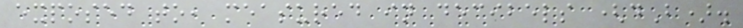exposed to, measured in decibels (dB).
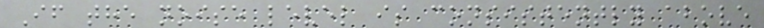If the noise level is consistently above
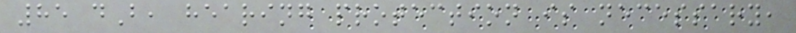85 dB, hearing protection is necessary,
